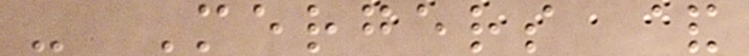- Mergers &
